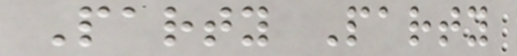Party Party
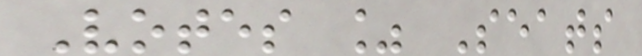Votes % Seats
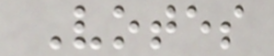Votes
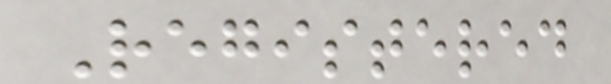Registered
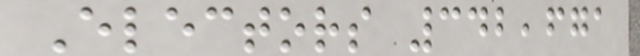Electors 342,671
